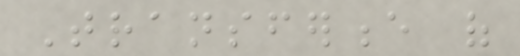Transference of
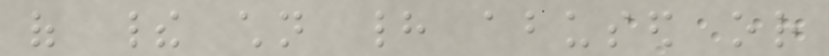of their children had abused or
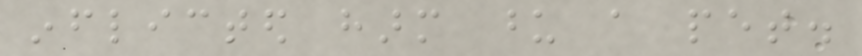inflicted harm upon a pet.
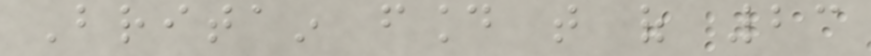Britain found that of 23
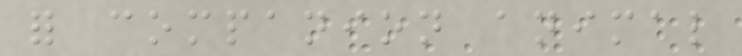for companion animal
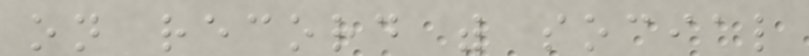on record with social
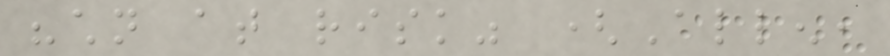"children at risk" (Allen,
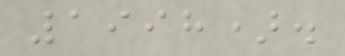1998).
